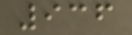936
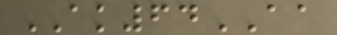AK64AA
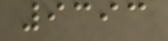9393
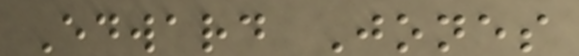Edward Jones
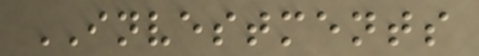INVESTMENTS
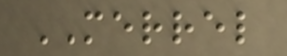MERREL
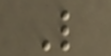L
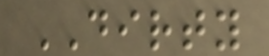DIRTY
